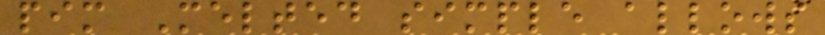pim Melted simple allows
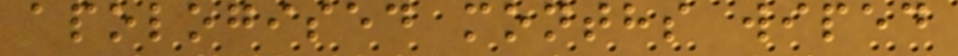apologised months wiped
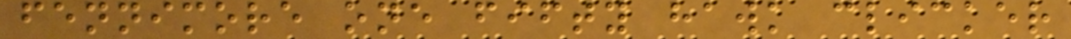fennimore one fifty hawk clicker
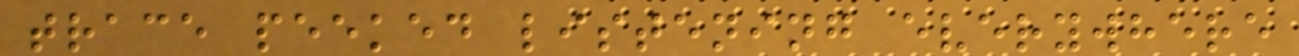trace peeked listening everywhere
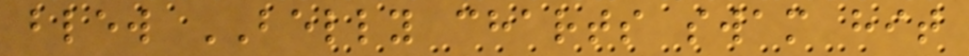blew BELLY charts swam hit
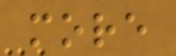more
